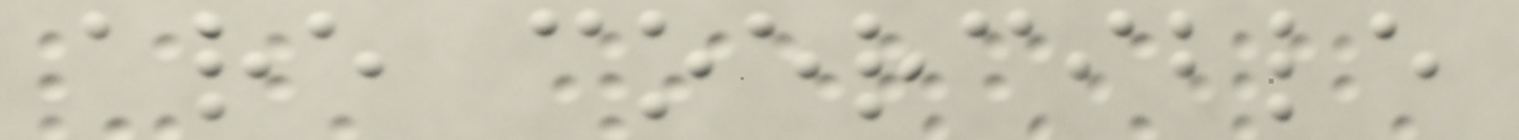are coercible
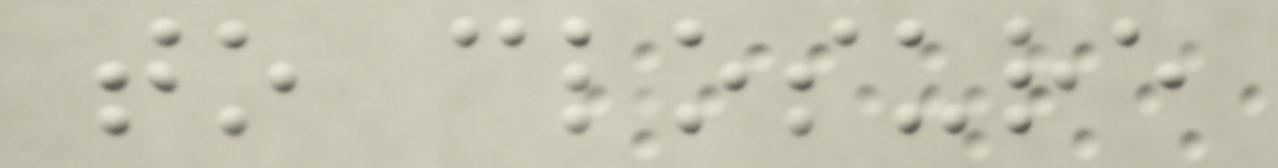to closure
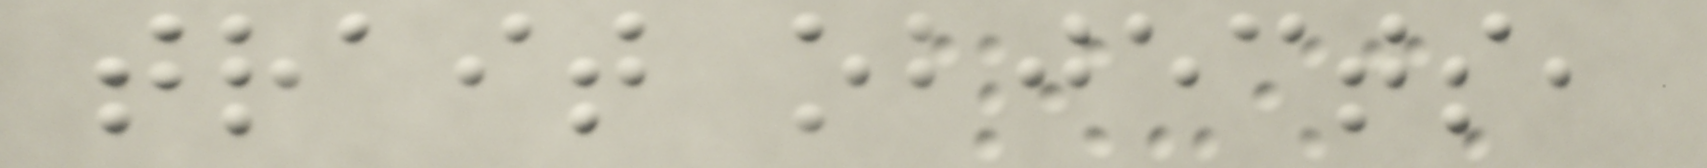trait objects,
